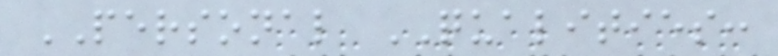PERSONAL QUALITIES:
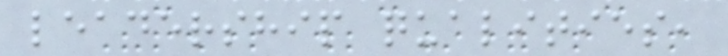leadership qualities,
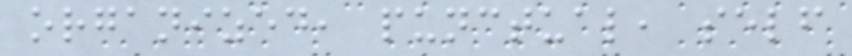organized, punctual, self
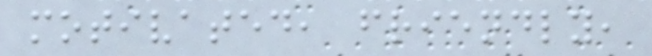motivated, friendly,
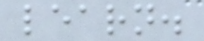learn.
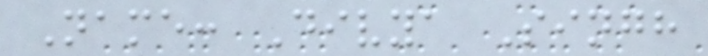Name: Divya Singh
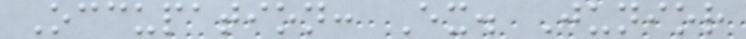Occupation: Ex. Junior
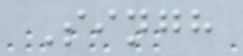Singh
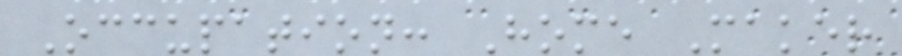Occupation: Home Maker
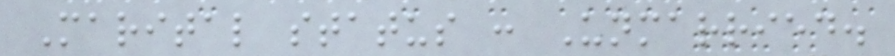Marital status : Unmarried.
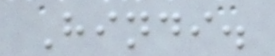Hindi.
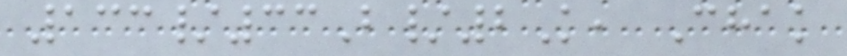133/33B/2K, Chak
